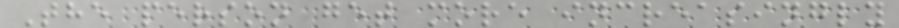The person get more increasingly
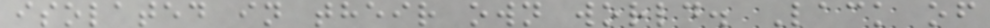isolated in their own world. Lack of
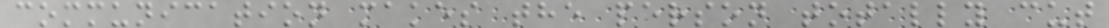communication makes the person totally cut
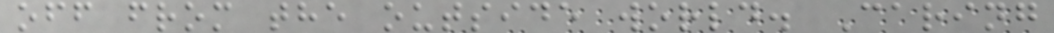off from the outside world. Caring
